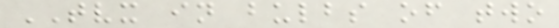TVX in bulbs of two
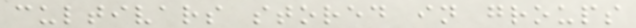cultivars stored in groups
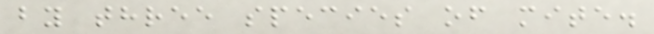by three species of mite.
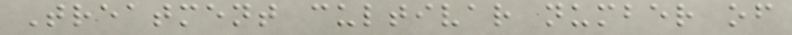Treatment cultivar number of
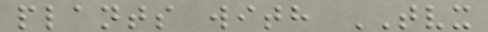plants with TVX
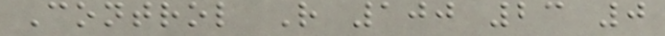Control R 100 23 0
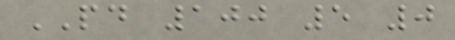PD 100 5 0
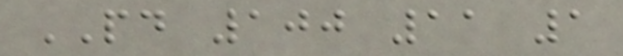PD 100 11 1
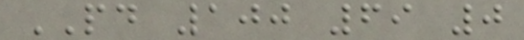PD 100 69 0
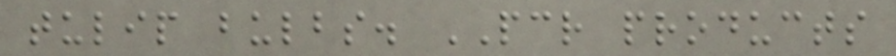tulip bulbs. PCR products
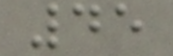45
